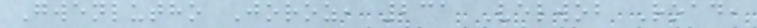Gwenlutho Joroz, 231 Velwob Road,
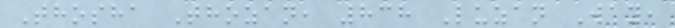Thosha Thozan, 838 Luzan Way,
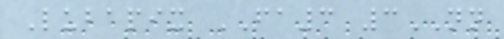Lubapix FA3 3NN
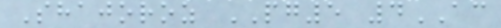Shajoroz PG5 4AC
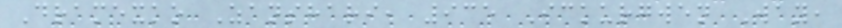Dramexko Zanshari, 935 Ickurgwen Way,
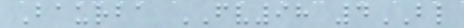Baurba FV98 4BL
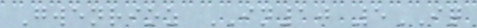Gwenrioz IN10 5IQ
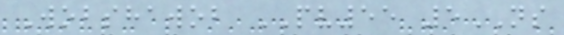Wobshawob PV55 5NS
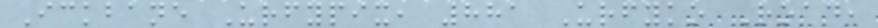Ickbane Urfypix, 881 Urfyko Road,
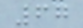67
